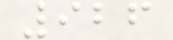926
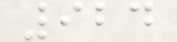924
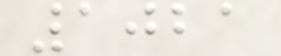1021
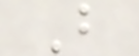B
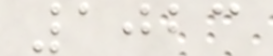1023
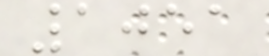1051
